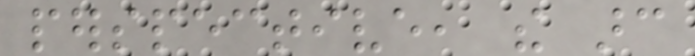perspective, the arc
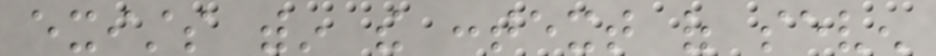exists within the context of seven
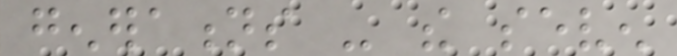generations - the seven
